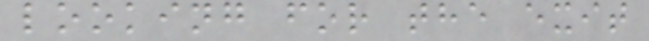looking for the exit
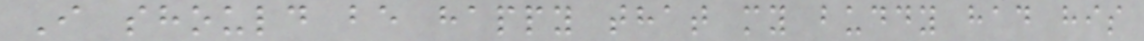I should be happy that my buddy had his
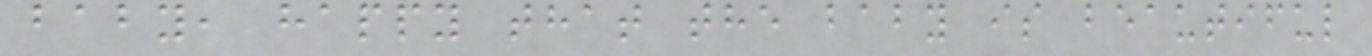baby, happy that the baby is beautiful
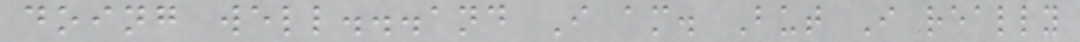doing well...and I am. But I really
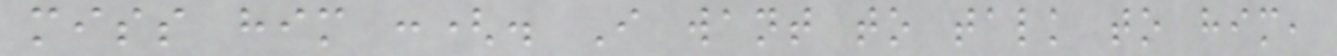miss him :(. I want to talk to him,
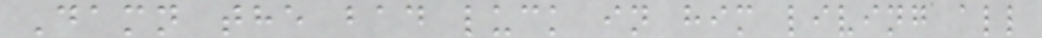Damn the bad luck in him living all
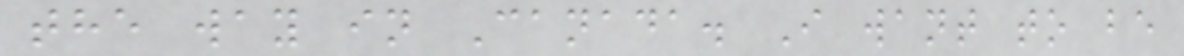the way in Canada. I want to be
